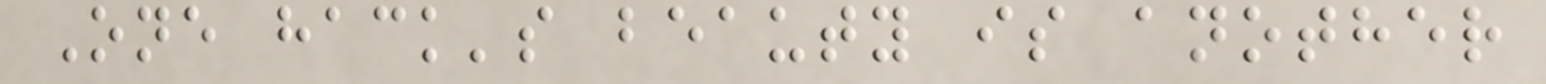One hack's beauty is another
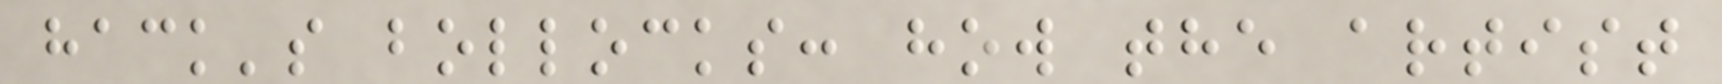hack's bollocks: how the artist
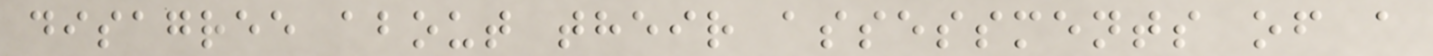disagree about their assessments of a
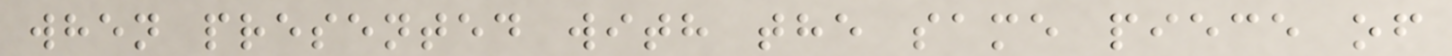when presented with the same piece of
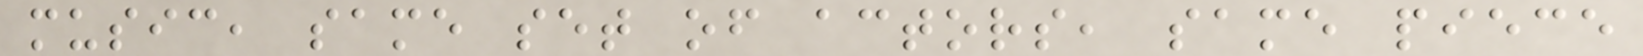music, same set of actors, same piece
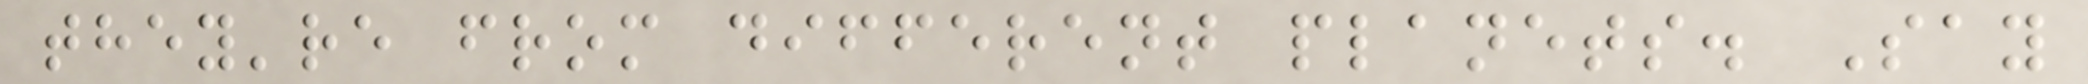they're from different planets. Say
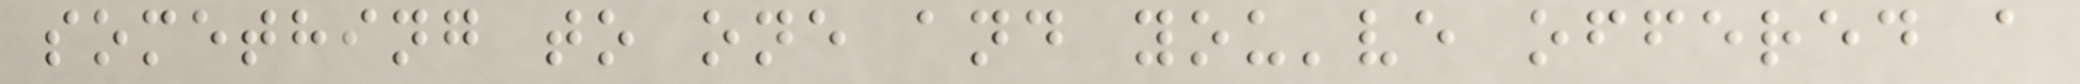something to one and you've offered a
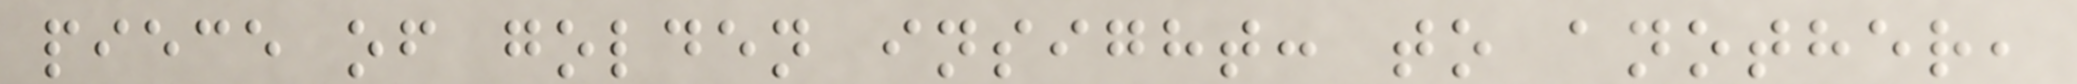piece of golden insight: to another,
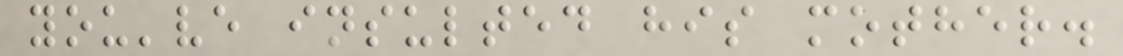you've insulted his mother.
